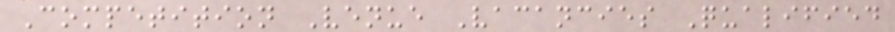Competition Venue Vacancies Qualified
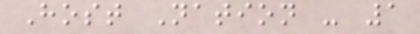Host Nation - 1
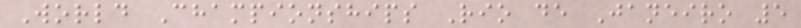World Championships Rio de Janeiro 5
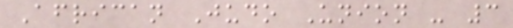African Judo Union - 3
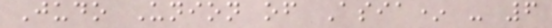Judo Union of Asia* - 6
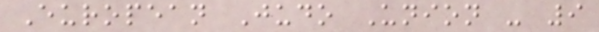European Judo Union - 9
